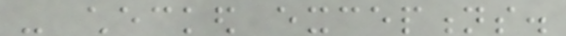- checked exceptions.
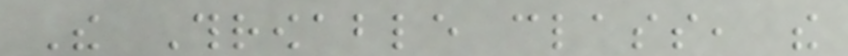The Throwable class, the
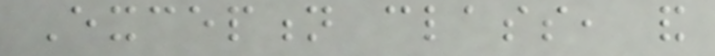Exception class, and
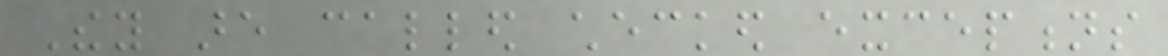They are called checked exceptions
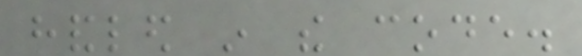handled in the code.
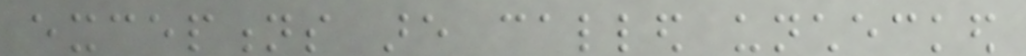exceptions are called unchecked
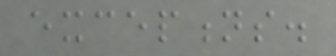exceptions.
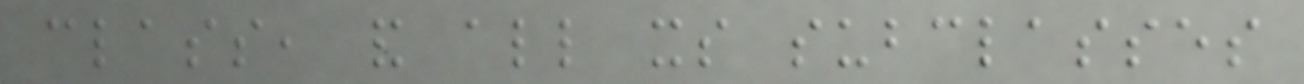class, and all its subclasses
